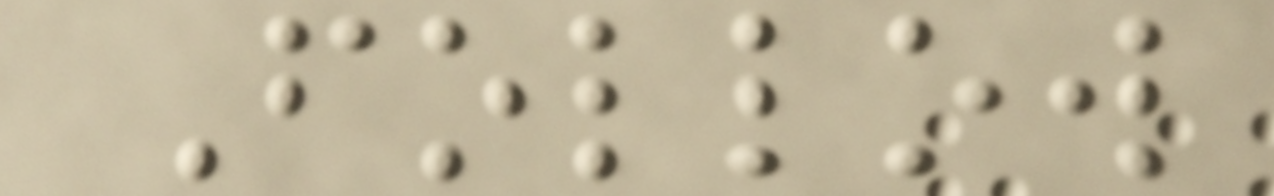Follow
